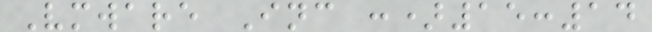Vmware Inc :)15:14
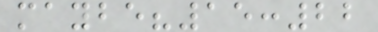maybe?15:22
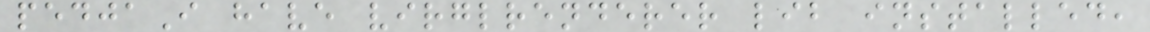pedjaI have virglrenderer lib installed,
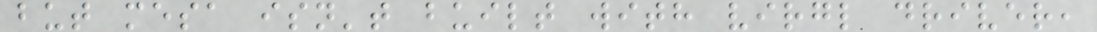but mesa isn't built with virgl driver,
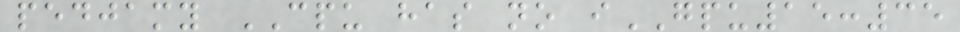pedjamy CPU has no iGPU15:35
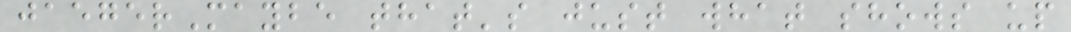jaegerMaybe that's just what shows up
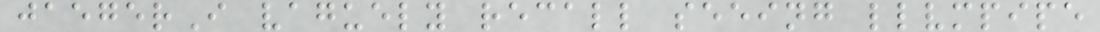jaegerI vaguely recall seeing llvmpipe
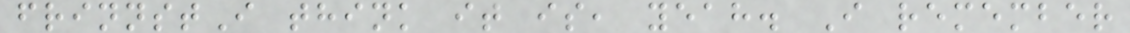frinnstI think it is, yeah. I remember
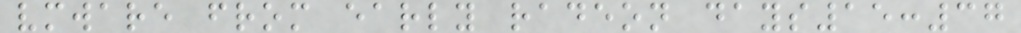vmware from early radeon days15:37
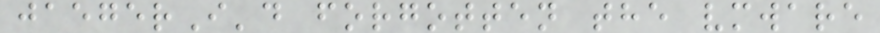jaegerI'd forgotten the vmware
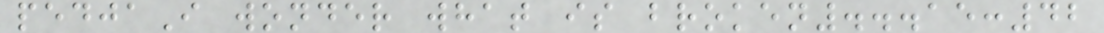pedjaI wonder what is broken...15:42
